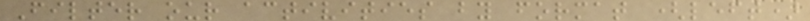Filter our activities by format (left)
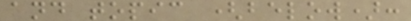and topic (below):
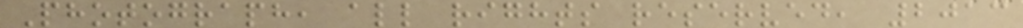Photograph, all rights reserved, 2013
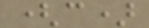(c)
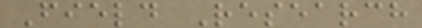Field Research
